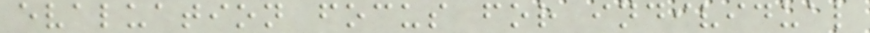evaluation focus for individual
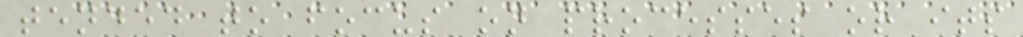tended to focus on processes or its
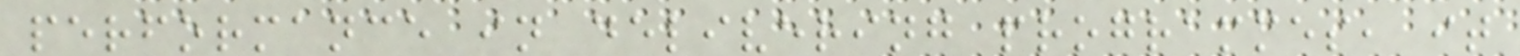performance in delivering programmes, it
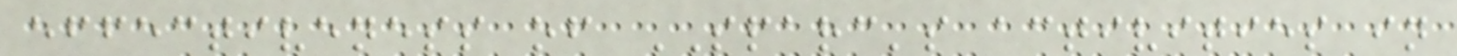effectiveness of SPARC's activities in
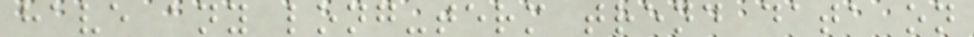have any long-term trend data on
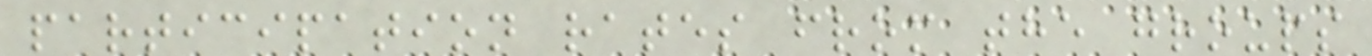participation rates from the groups
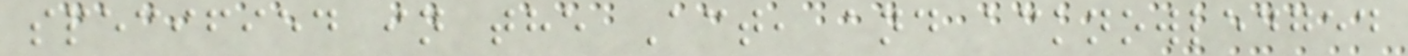specified in the Act, and acknowledged
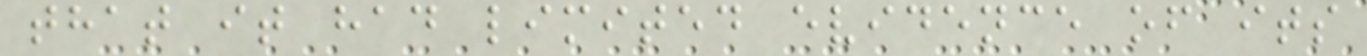that it had limited evidence of its
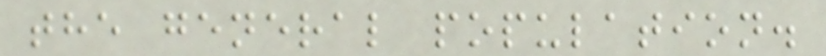the general population.
